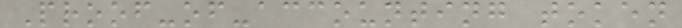Proof-of-accounting token
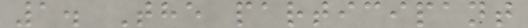1. The participant
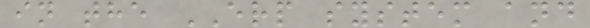in the ERP system and
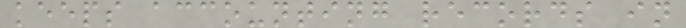keeps accounting records in
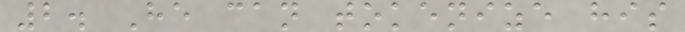2. He can tokenize his
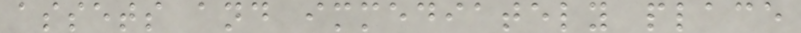assets and immediately place
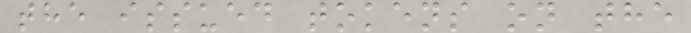the issued tokens on the
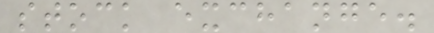stock exchange.
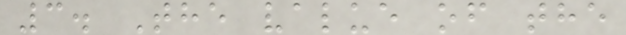3. The value of the
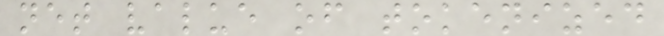net value of tokenized
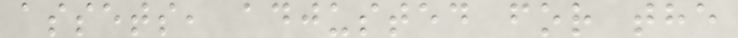assets, adjusted for the
